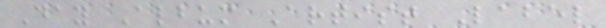Day Album Artist Label
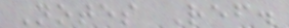Notes Ref.
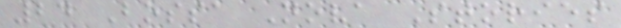24 Bossa Nova Stories
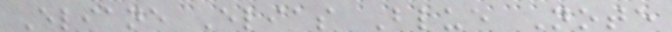Eliane Elias Blue Note
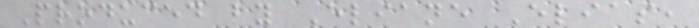Produced by Eliane Elias,
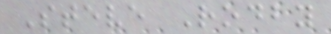Steve Rodby
